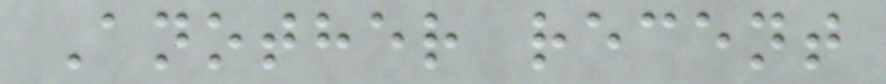Another recent
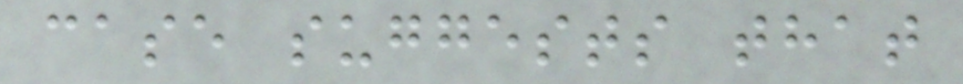case suggests that
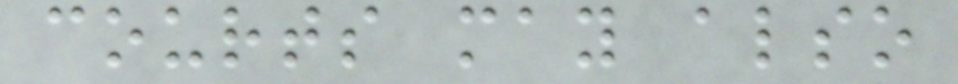courts may also
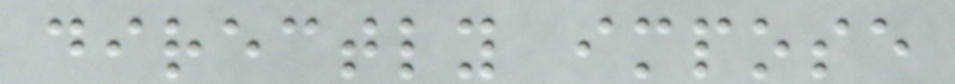directly impose
